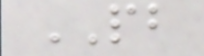PB
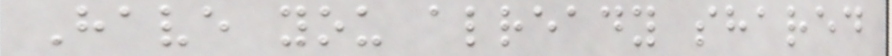Have you already shared
